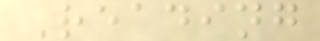Reading
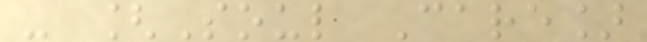- [Soul Care]
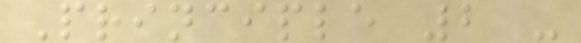Principle 2 -
